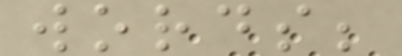words;
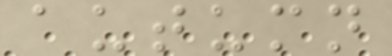autumn
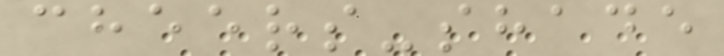cheers-shade
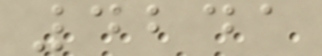4241
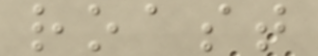roast
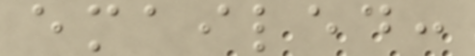emailed:
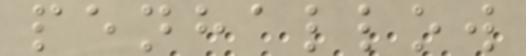penhallow
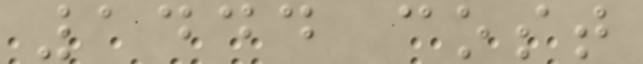1444 cost
